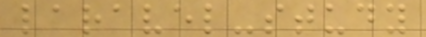laravel-study
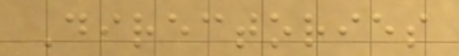Directories
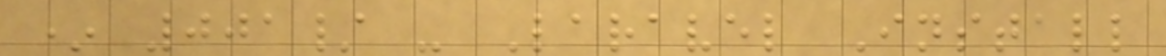* 001/ - Laravel Install
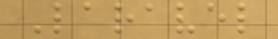Laravel
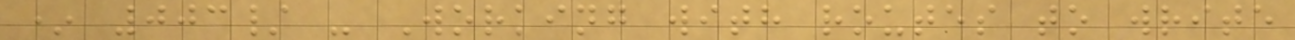* 003/ - Working with routes to write
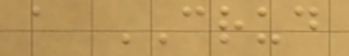a CRUD
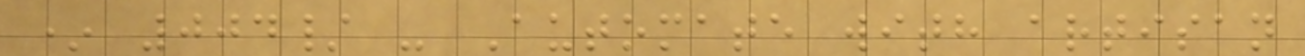* 004/ - Automate with artisan
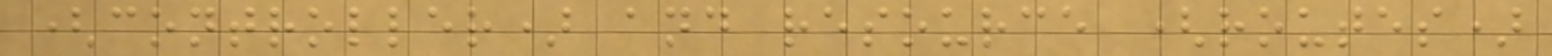(controller) and resource (routes)
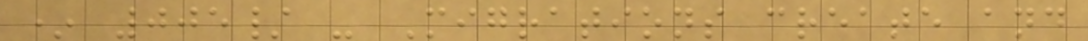* 005/ - Migrations create and
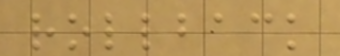rollback
